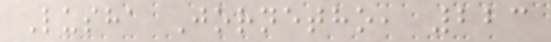Lusha Jornetho, 223
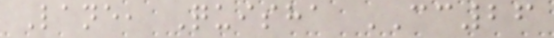Lane, Quisha CC26
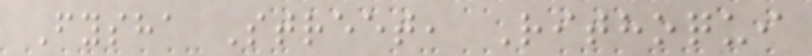Fysha Street, Rithoqui
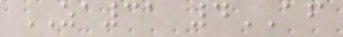ZA31 4AF
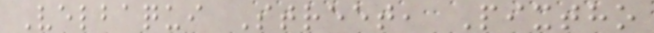Velbaqui Street, Pixtho
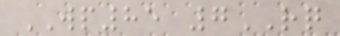WP85 7RQ
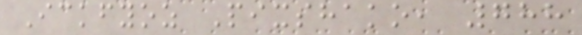Ickfyoz Pixshako, 788
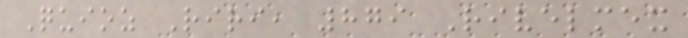Quioz Riri, 879 Rivelmex
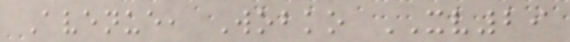Avenue, Wobko XV29
